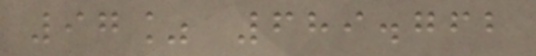97% 689.762
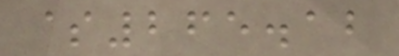$265.12
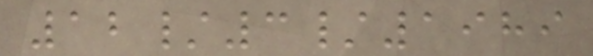12/3/1989
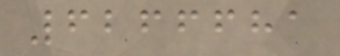6266681
